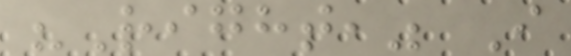"Right," I
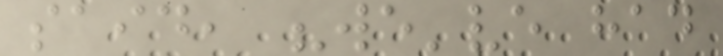said, "we've had
